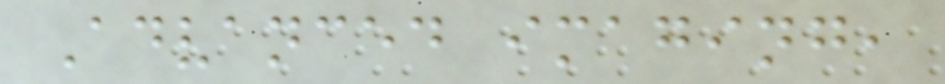Advanced imaging,
